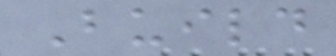Build
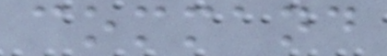command
